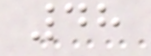48
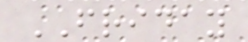FRIDAY
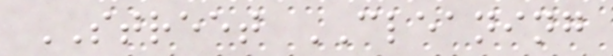STREET CLEANING
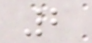2
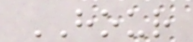HOUR
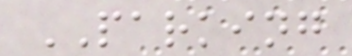PARKING
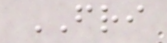FRI
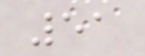51
